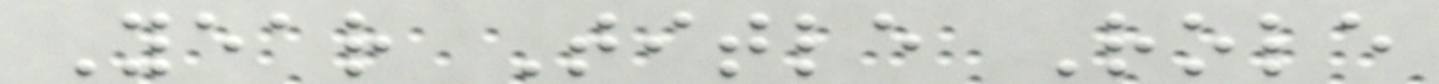Year Title Role
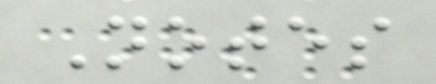Notes
